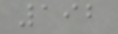192
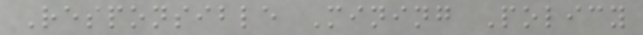Responsible Mining Policy
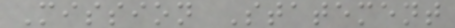Mission Statement
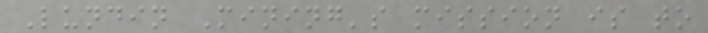Lundin Mining's mission is to
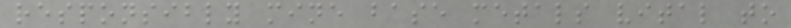responsibly mine base metals vital to
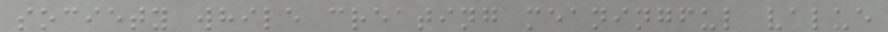society while creating meaningful value
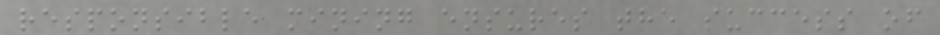responsible mining ensures the success of
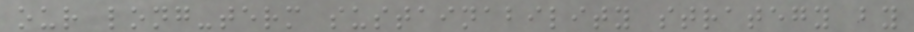our long-term sustainability strategy by
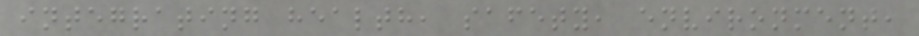integrating health, safety, environment,
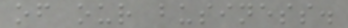of our business.
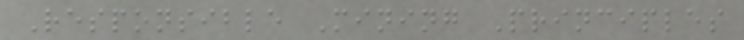Responsible Mining Principles
